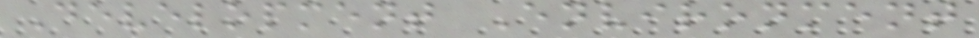Development Environment
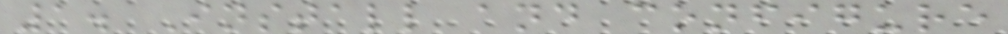1. Install and configure
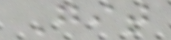Git
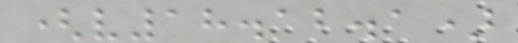(v18.12.1)
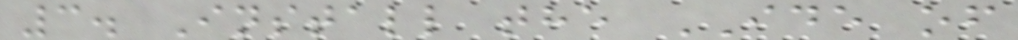3. Install the IDE of
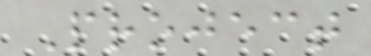Project
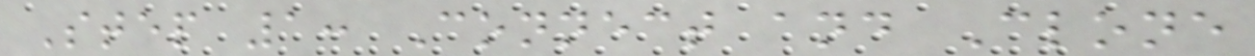Step 1: Connect and Clone
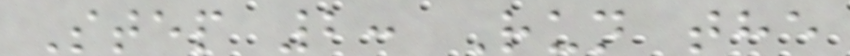Step 2: Run the
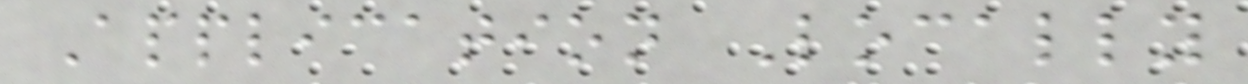Application Locally
